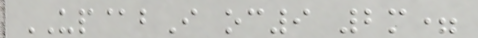UP@bI oc9 2m=
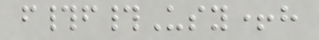f#f#Usy+h
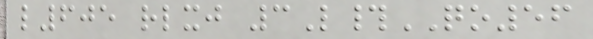l605 rlxj 3L#QO56
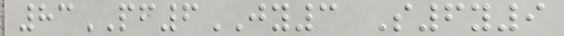83PF6JY3 S6y9
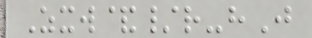Zxw&/r-hJ
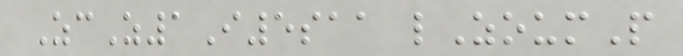ZcZ1I5saa lZoumP
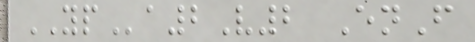YPa2V2 EnF
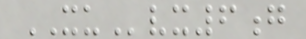XUvx6g
